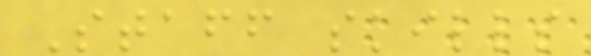Staff skills
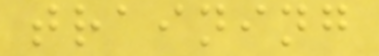training
